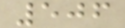506
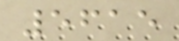5615
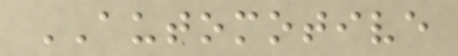AUTOMOTIVE
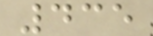435
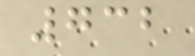732
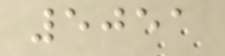5051
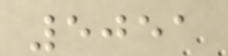5051
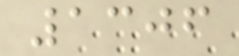1306
